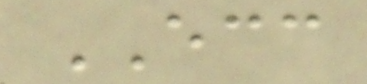ECC
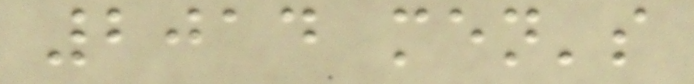2014 men's
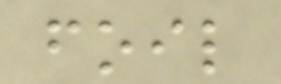foil
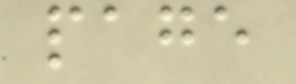page
